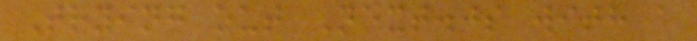Trying out Next.js with a
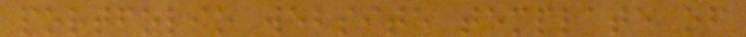portfolio website template of
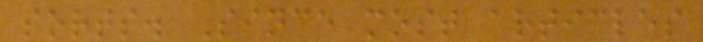sorts. Since most articles
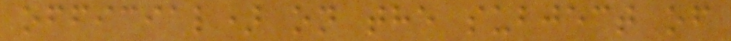official) on the subject of
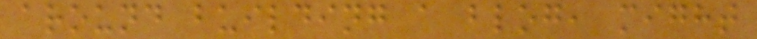around building a blog, might
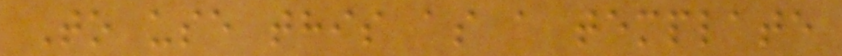To use this as a template
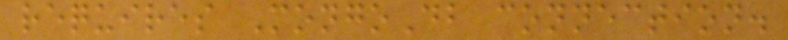requires MongoDb connection.
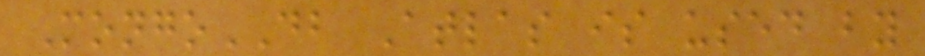MongoDB Atlas is used by
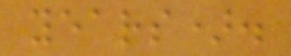years).
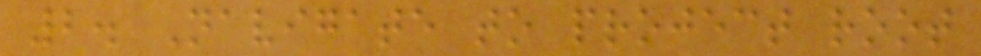2. Navigate to project root
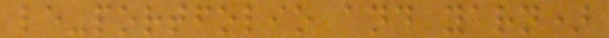le-portfolio and yarn)
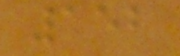152
